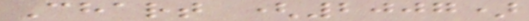Chart (2007)
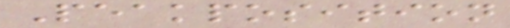Peakposition
